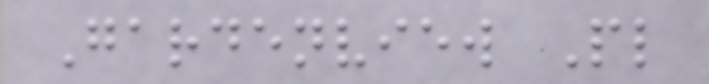Gardenview Pl
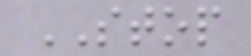STOP
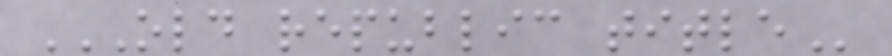OLD REPUBLIC TITLE
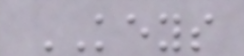KEYS
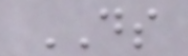DS
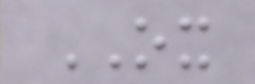OX
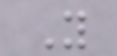Y
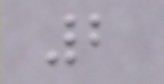2
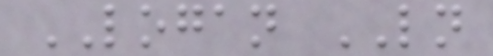LOGAN LN
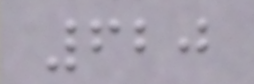620
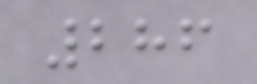286
